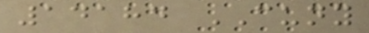14184 CUNY
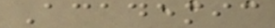Academic
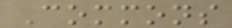Commons
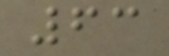63
